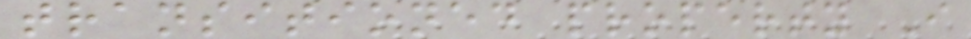transitioned property I
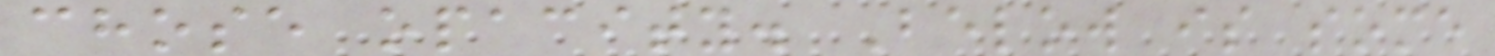chose opacity. Below is some
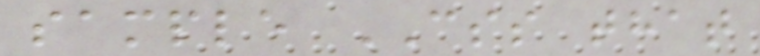sample CSS that
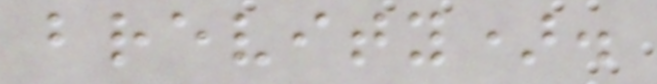brevity).
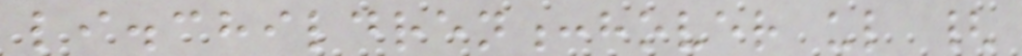li.children:hover ul {
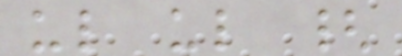ul ul {
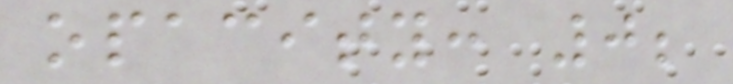opacity: 0;
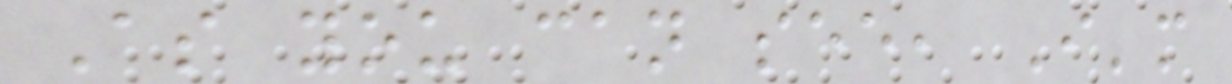As you can see, I'm
